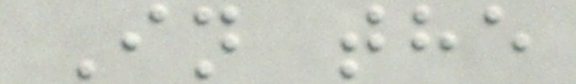In the
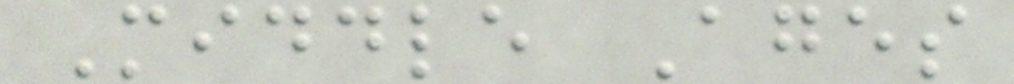Middle Ages
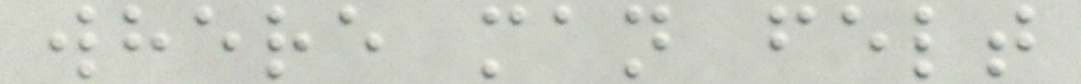where man felt
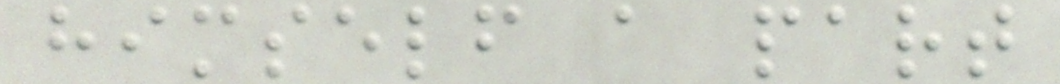himself a part
